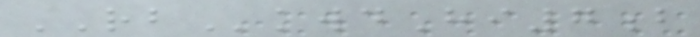RBkwdHi7b
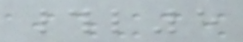#l5
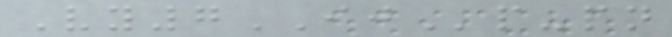Vy7IJp-pn
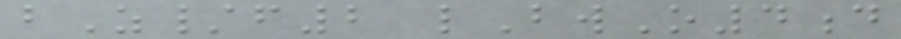bZ/f2 lBwO4d
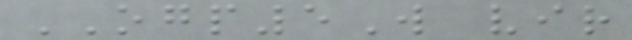OGP5W vir
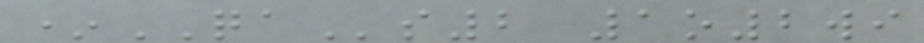*QAs2 1o2wi
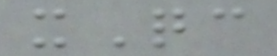xQc
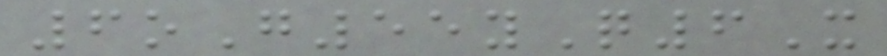6oG55yQ6X
